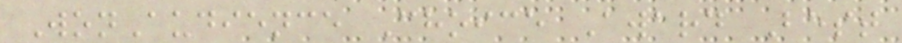WonAudience Choice Award Best
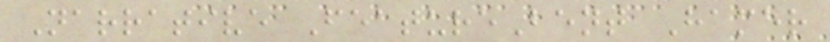Narrative FeatureBent Hamer
